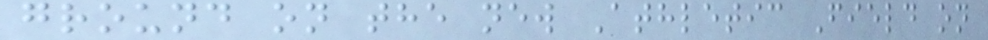ground on the new Athletic Field on
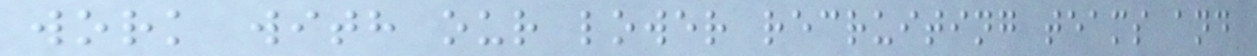work with our lower recruiting teams and
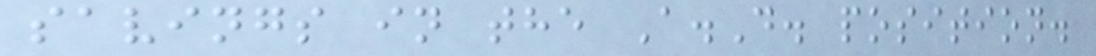savings in the A.D. position.
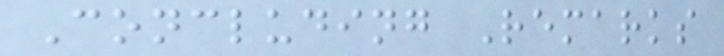Concluding Remarks
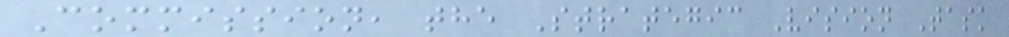Commission, the Strategic Vision Task
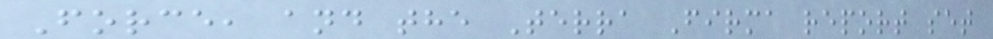Force, and the Terra Firma report set
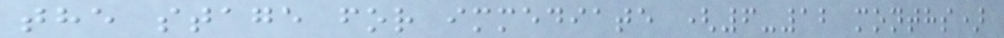the stage for immediate (6-12 months)
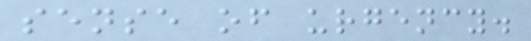sense of urgency.
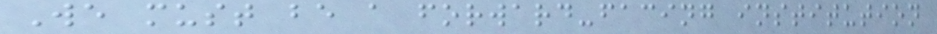We must be a forward-facing institution
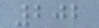202
